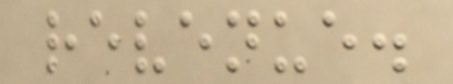revenue.
